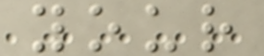your
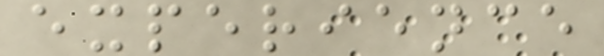experience
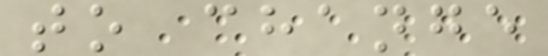to change
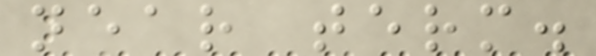near term.
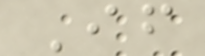If
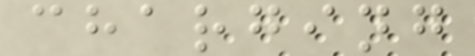charging
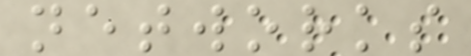networks
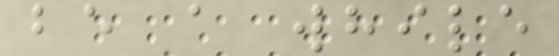be a while
